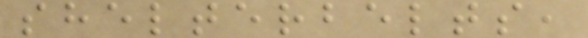shelterbelts,
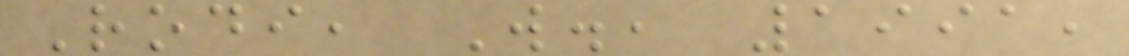Rodi, W., 1991,
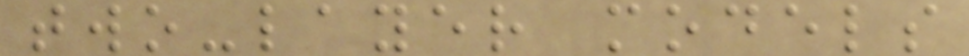two-layer models
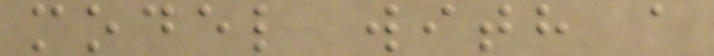model with a
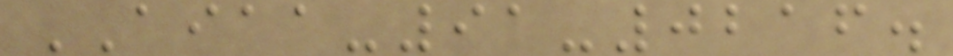AIAA-91-0216.
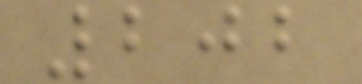202
